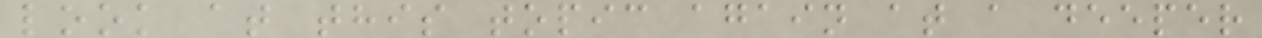look at this topic again at a deeper
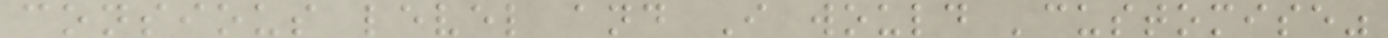consious level and I would 'customise"
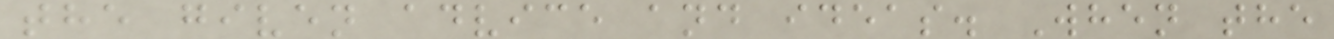the given advice and ideas. When the
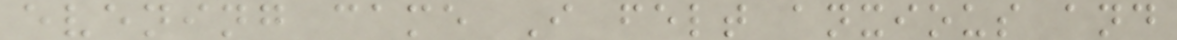evening came I felt anxious and
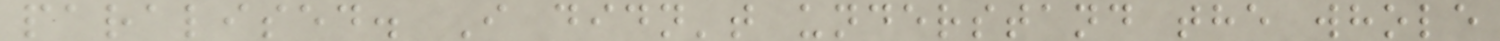paralised. I didn't understand the whole
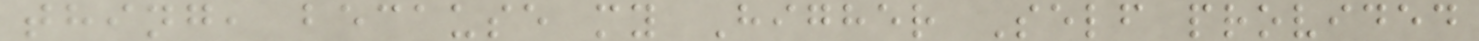thing, because my Higher Self provided
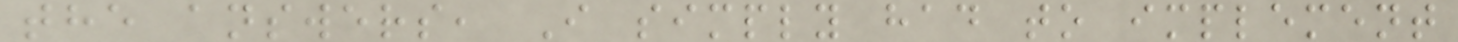the answers, I simply had to implement
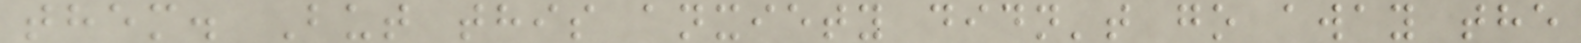them. But this anxiety didn't go away the
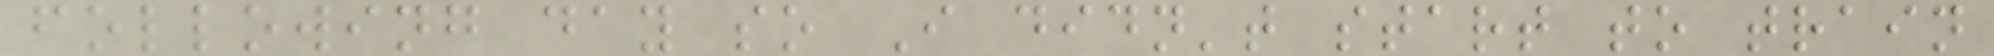following day so I didn't start to train
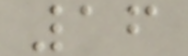16
